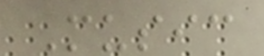Music
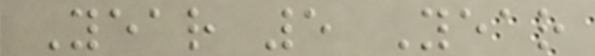Year 5 Year
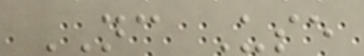NC Use
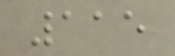115
